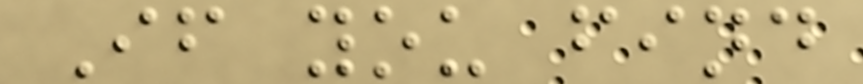If you find
